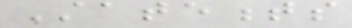Statements
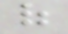of
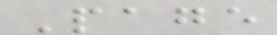Page
